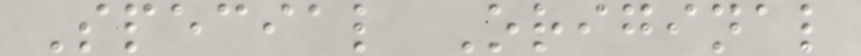Special Original
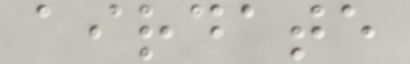airdate
